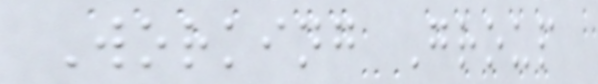Working Group
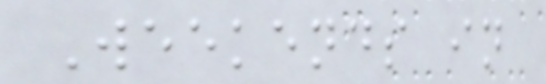Weekends in
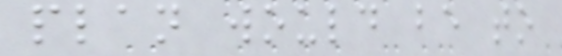plan would be to
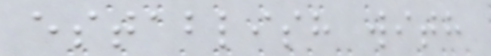establish with
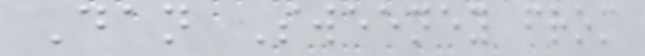Dan Sweeney from
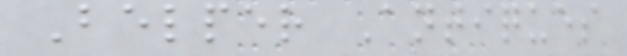Belper Antiques
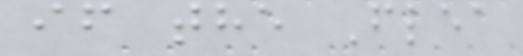if the Flea
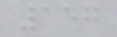157
